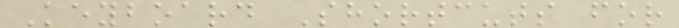Keyboard Shortcuts for
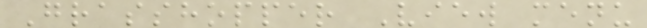Grasshopper View menu
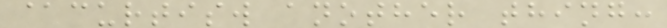@curtisw another thing:
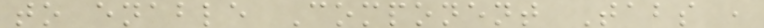to enable Component Tabs ,
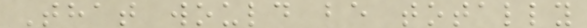That would be totally
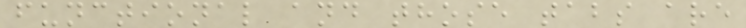functional and those tabs are
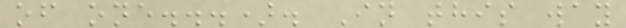of one...). In this way
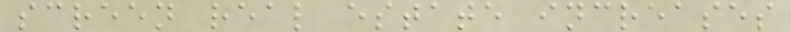screen real estate increases
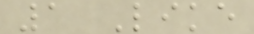1 Like
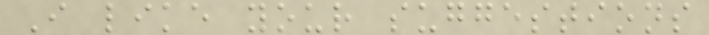I like your suggestions
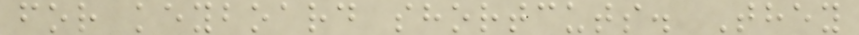for keyboard shortcuts. They
